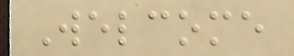Welcome
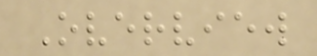Overview
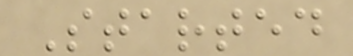Started
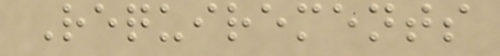Requirements
